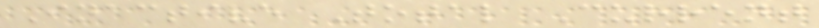Inactive Total Current
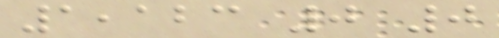1,123 0 0
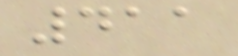411
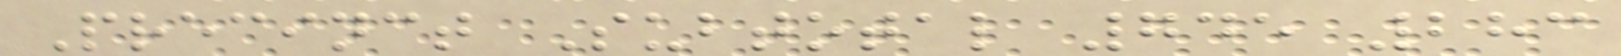Precinct Subtotal 745 283
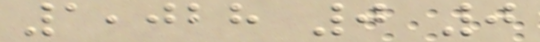1,028 0 0
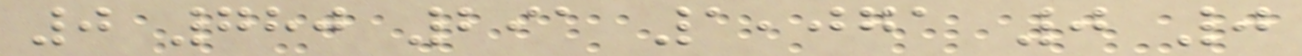0 780 291 1,071 0 0
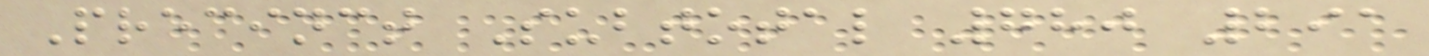Precinct Subtotal 780 291
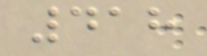418
